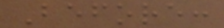Before:
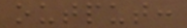output:
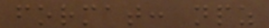format: npz
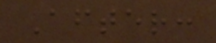After:
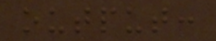output:
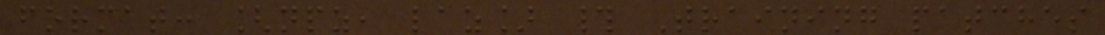format: [npz, laz] # Training patches
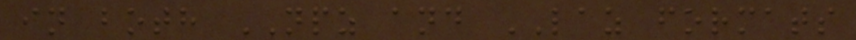in both NPZ and LAZ formats
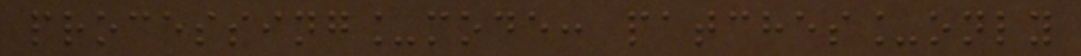processing_mode: patches_only
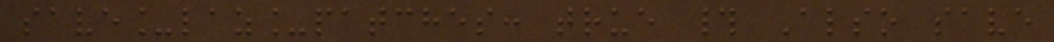save_laz_patches: true # Also save
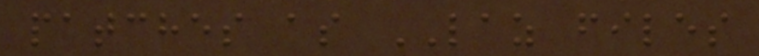patches as LAZ files
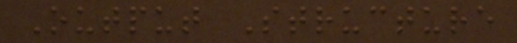Output Structure
